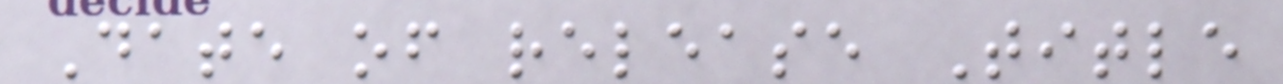Date of release Title
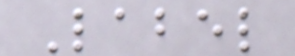Label
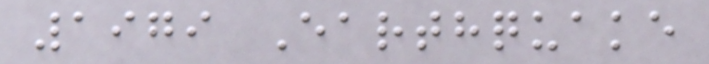1979 Earthquake
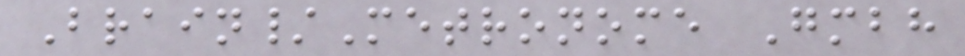Brain/Metronome Gmbh
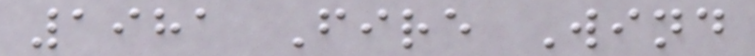1981 Fire Wind
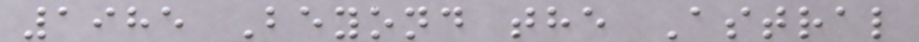1985 Beyond the Astral
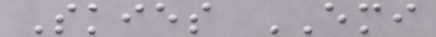Skies EMI
